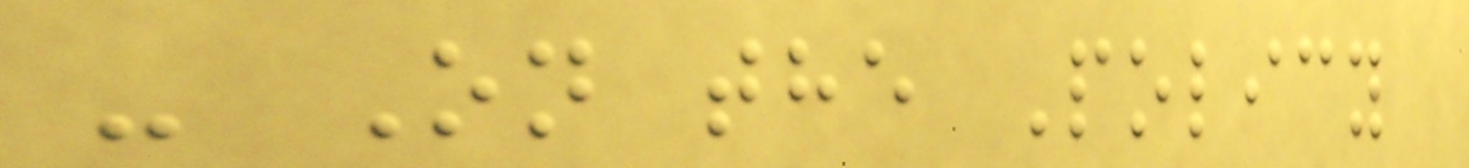- On the Policy
